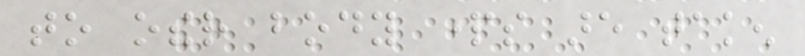to other body parts are taken
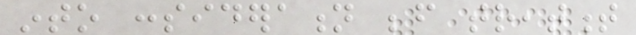into consideration before treatment
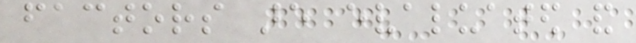factors are evaluated and
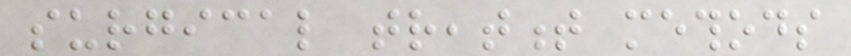surgical treatment methods
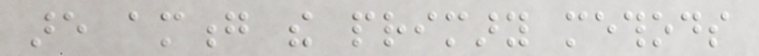are among the primary methods
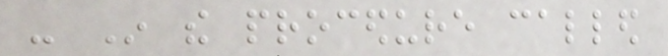- In the procedure called
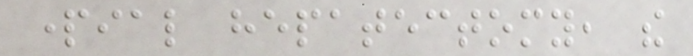partial hepatectomy, the
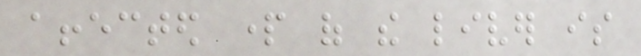affected part of the liver is
